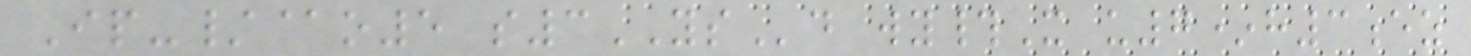Ip-/@o5 s3YSd wy#X u7*h3ez
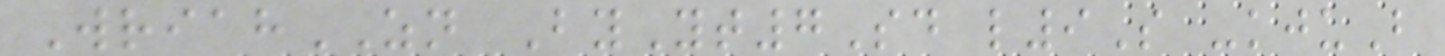WriahZN ByYt7Sd l9S -kjuB
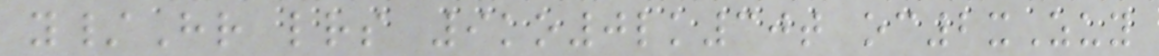y/Hr lrs 9ko0lk30t oc2xZuy
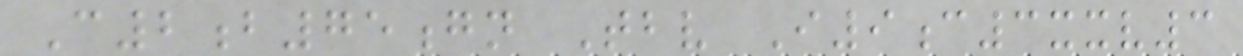C2b75gn Tbv I9c3xxv3
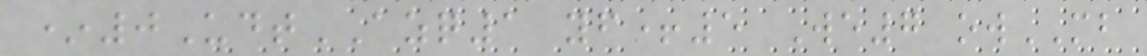*0UdtAZQ1 yf+5 We7 owMB
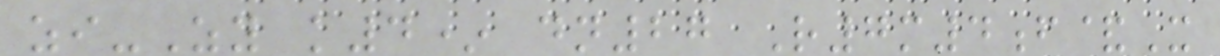zi-Zy k4* dn27 R7m4f&X
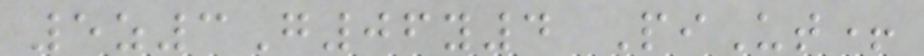5z3G06y4 PiUt+
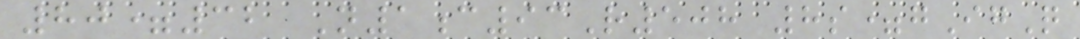80=32 N1c93R508 8s=gIgQ
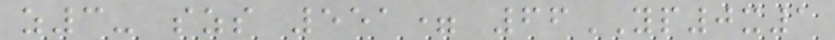z3- szs 551= 66YP0x1
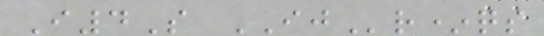I4S IJr*qs
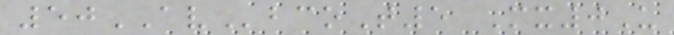50AVbcoT5 Mx0U
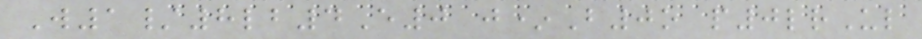W1/8lb4E0 j*B0o p0lrUl
